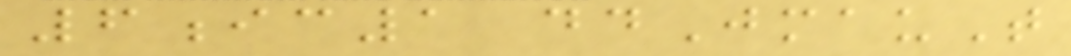6ic1 ddJmauT
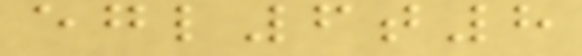egl6t8
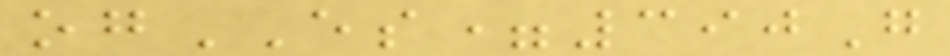ogES=390G
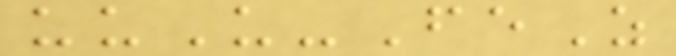uuU-FeZ
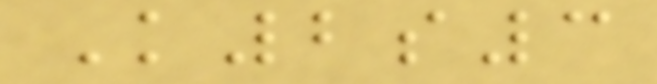K2s3
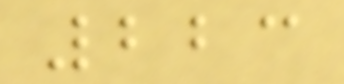223
